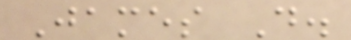James D.
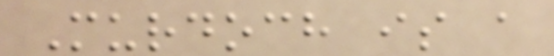Murdoch is a
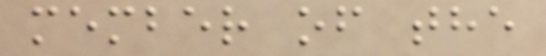member of the
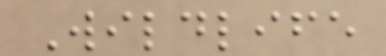Wildlife
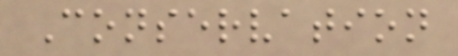Conservation
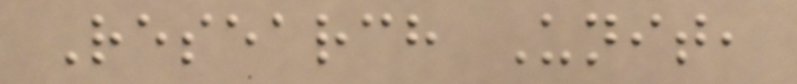Research Unit,
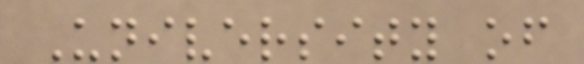University of
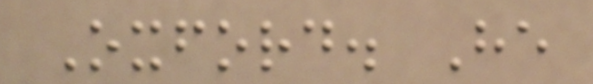Oxford. He
